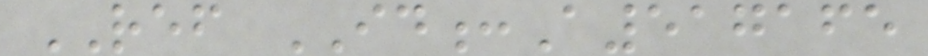REF ID:A517165
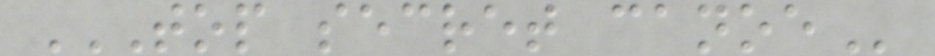TOP SECRET CANOE
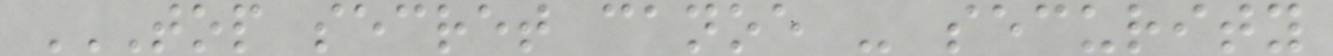TOP SECRET CANOE - SECURITY
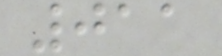011
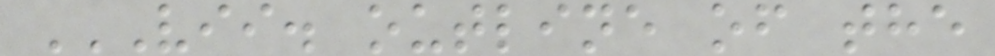VII. OUTLINE OF THE
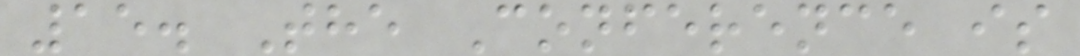15. The Conference is
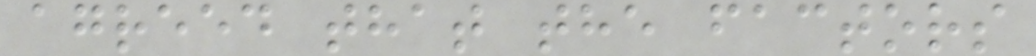agreed that the factors
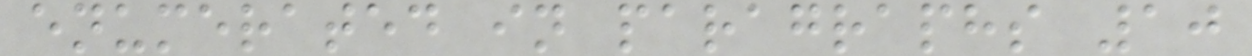enumerated in paragraphs 10
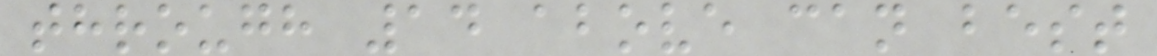through 14 above can best
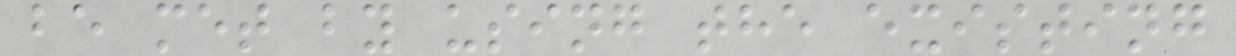be met by using the existing
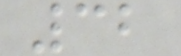32
